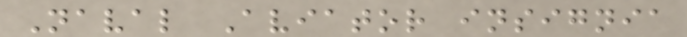Naval Aviator insignia
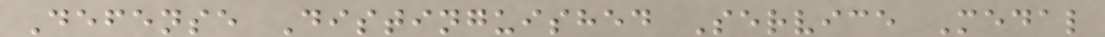Defense Distinguished Service Medal
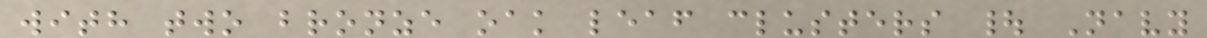with two bronze oak leaf clusters | Navy
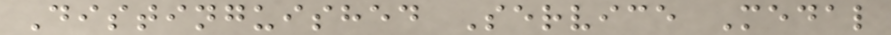Distinguished Service Medal
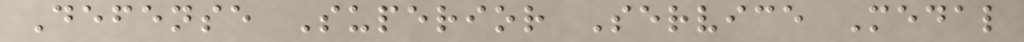Defense Superior Service Medal
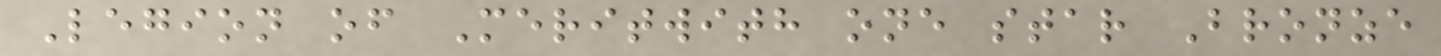Legion of Meritwith one star Bronze
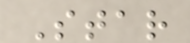Star
